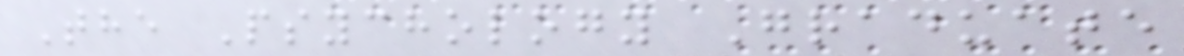The Psychology Graduate
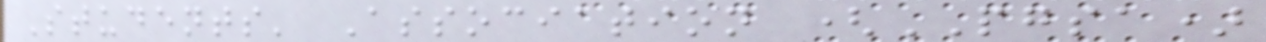Students' Association (PGSA)
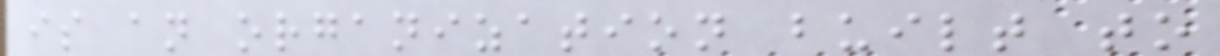is an organization built to
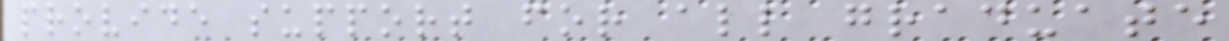provide support for all graduate
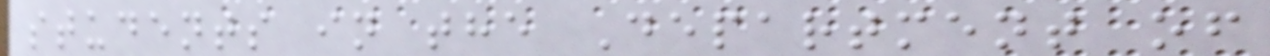students in the Department of
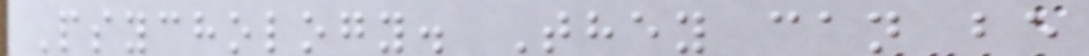Psychology. They can be
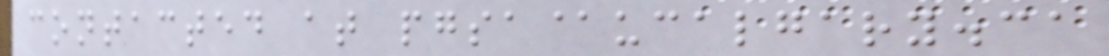contacted at pgsa@ucalgary.ca
